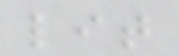lit
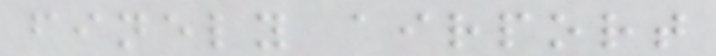finely airport
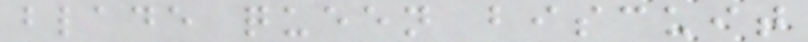blade queen biscuit
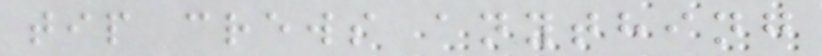tip crews anything
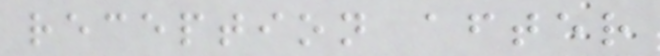reception after
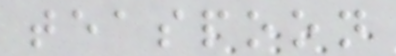teaspoon
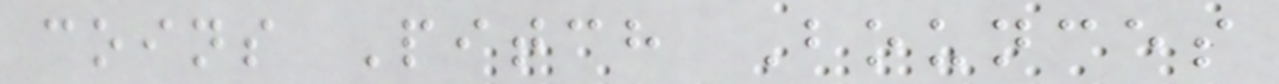coins Pitch Bounces
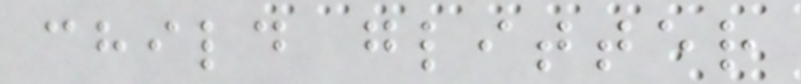child glitter
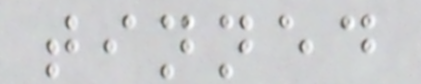tinned
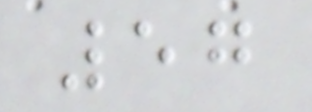57
